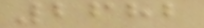2682
